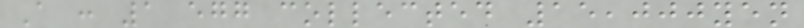A : 1 egg collected 15,000yen
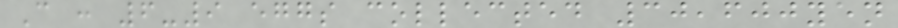C : 6-9 eggs collected 30,600yen
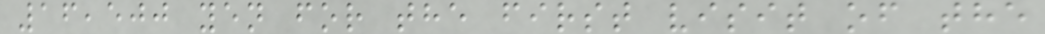16,500 yen for the first visit of the
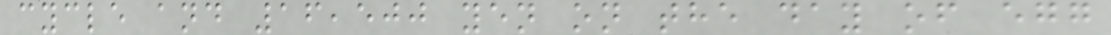cycle and 16,500 yen on the day of egg
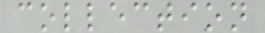collection
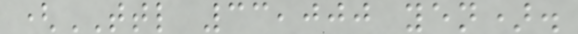(TTL 33,000 yen).
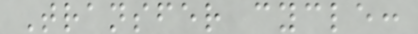Transfer cycle:
